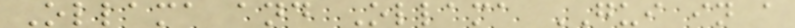Ollama and Ollama GUI in a
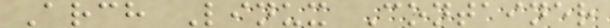Arch Linux Container
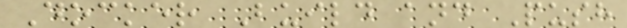Docker Build and Push
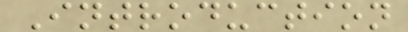Introduction
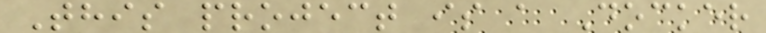This project is a Docker
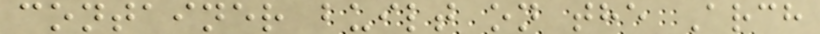container built on the Arch
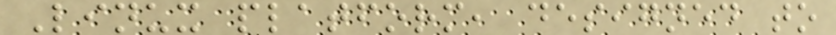Linux platform, designed to
